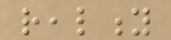reality
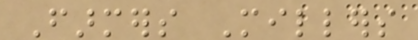Farmers Millers
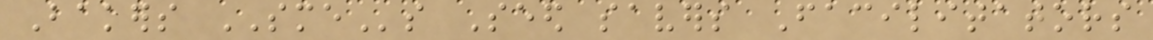Bakers SMEs Seed savers Facilitators
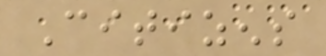Citizens
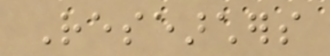Researchers
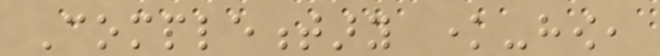Complementary know-how,
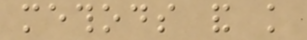methods and knowledge
